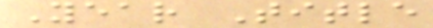Year Title
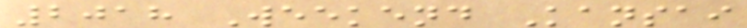2018 Weekend Kansai
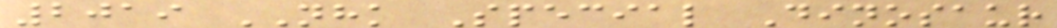2019 NHK Special Dinosaur
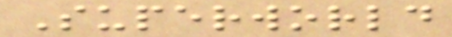Superworld
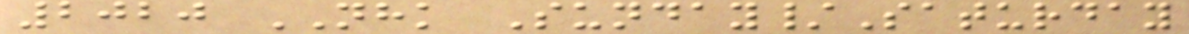2020 NHK Sunday/Saturday
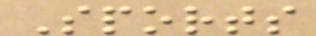Sports
